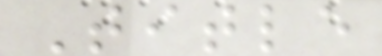Title
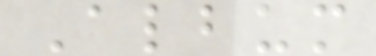Album
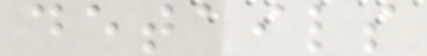details
